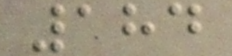184
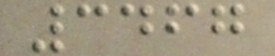3467
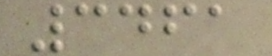3461
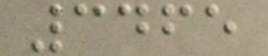3465
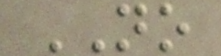NO
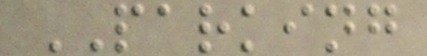PARKING
